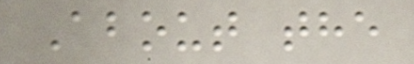About the
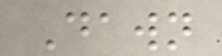Dawn
